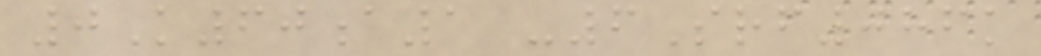0K60a1 -6Srf086k
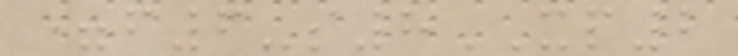=f6-s8XP2
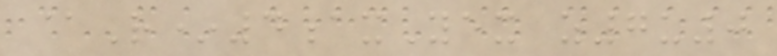@R*4axYex z7u0
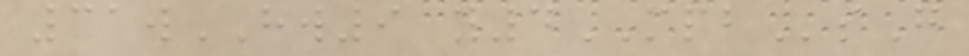31wHW9 y4MPBsG
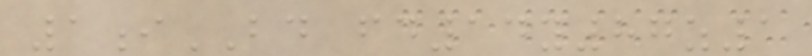1iBD fd14y87z1
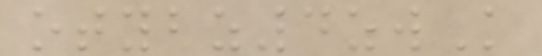otybz4zwK
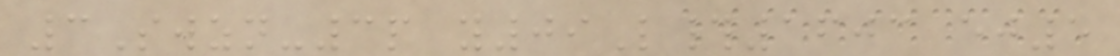3Swzn-3p y09L#1603 ej5
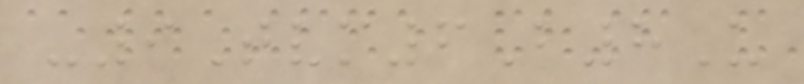-9Tvm6B8U
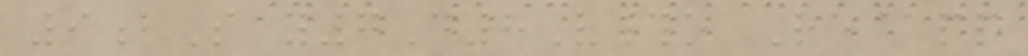9bS y7D8V#o Re@pp
